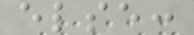else:
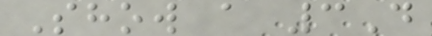Show a 3D
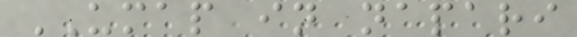UMAP in napari
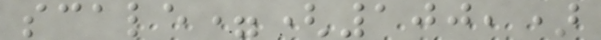scale=(100,)
